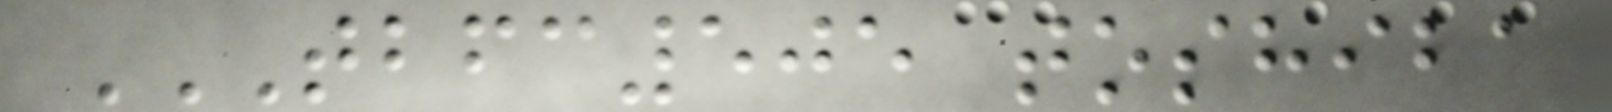TBFC505 TOSHIBA
